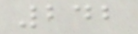242
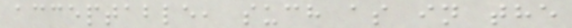acceptable, such as in the
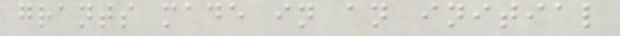grants made in an initial
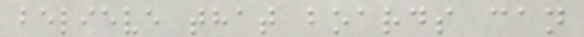believe that boards can
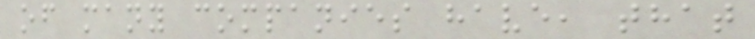of many companies have, that
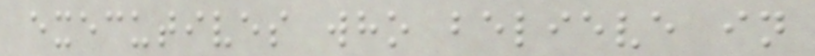executives who believe in
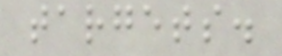targets.
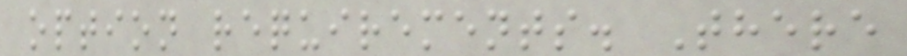option requirements. There
